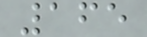165
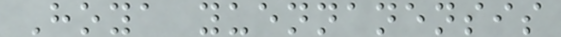Hoya yuennanensis
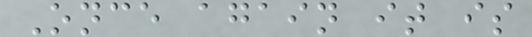Once again it is
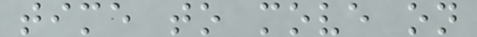time to move on
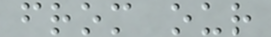from our
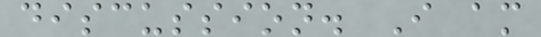discussion. I am
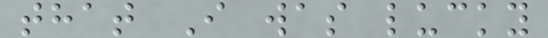that I was lucky
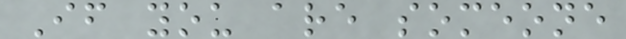If you are someone
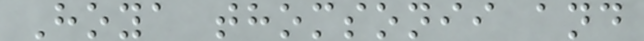Hoya thomsonii and
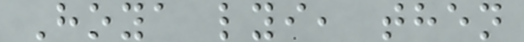Hoya lyi, then
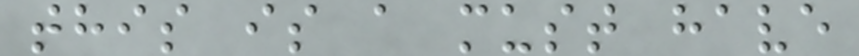this is a must have
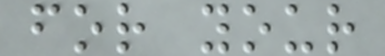for your
